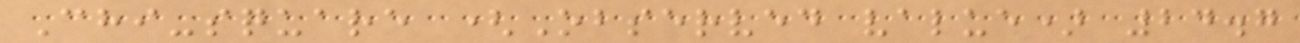Chi-square (Observed value) 24.7
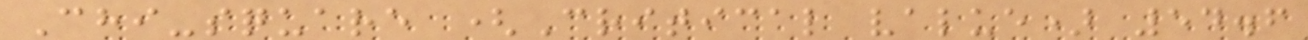Chi-square (Critical value) 54.6
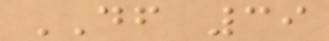DF 39
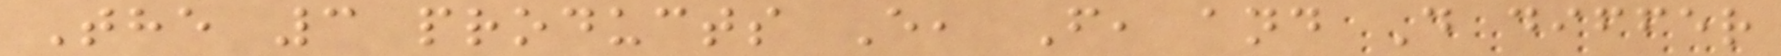The 3 products E, F, and D differ
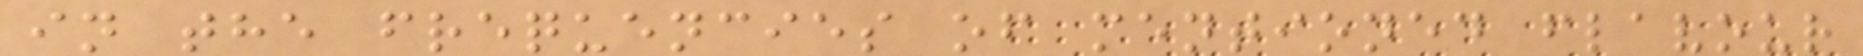in the frequencies of mentioned flavour
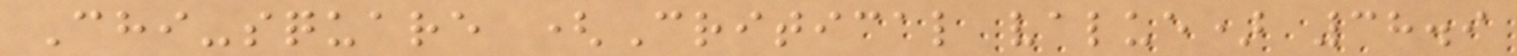Chi-square (Critical value) 38.9
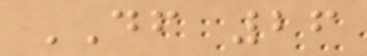DF 26
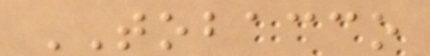TOBACCO
